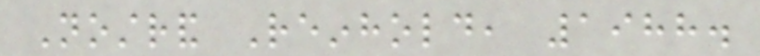Nostrand Reinhold, 1988.
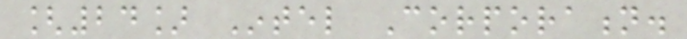[24] Intel Corporation.
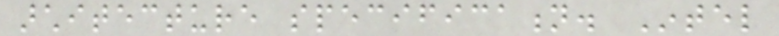architecture specification. Intel
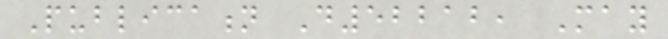Publication D52212, May
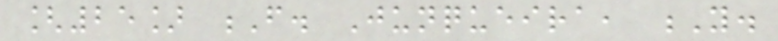[25] F. Junqueira, Y.
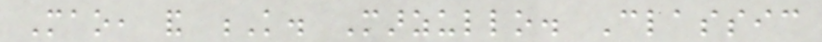Mao, and K. Marzullo. Classic
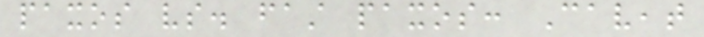paxos vs. fast paxos: Caveat
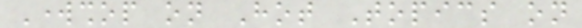Workshop on Hot Topics on
